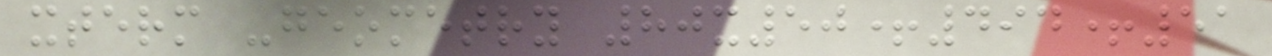xterm -geometry 80x50+494+51
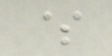$
